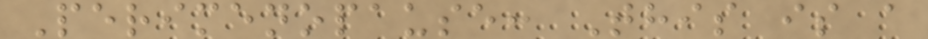Perimenopause: This is a
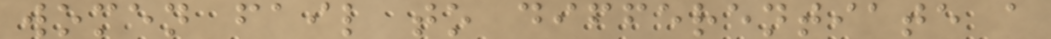women fail to differentiate a
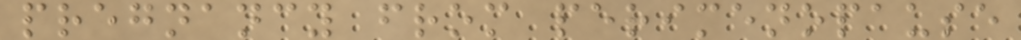pregnancy from perimenopause
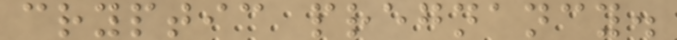cryptic pregnancy.
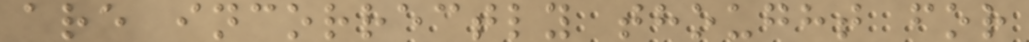are incorrectly thought for
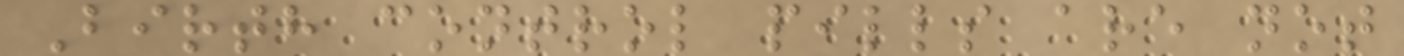Birth control pills are not
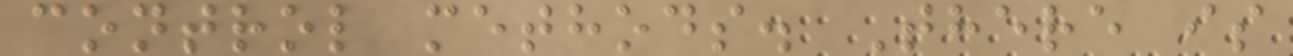control methods. There is
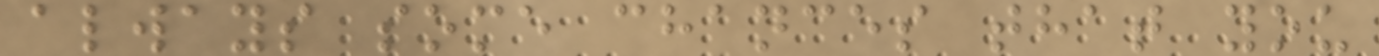always some chances that you
